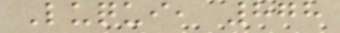Luqui, 878
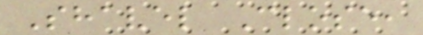Shavel Close,
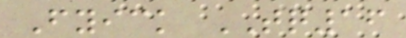Fyick TQ16
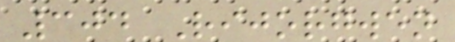304 Rijorgwen
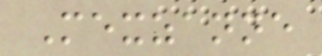Mexzanne
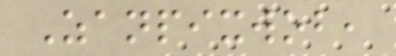Zanpixwob,
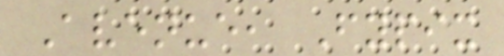Avenue, Fypix
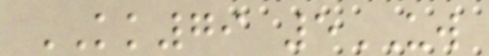KK79 5UW
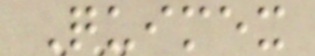Quimex
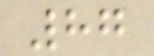87
